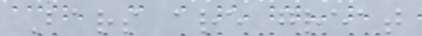Bars are great
